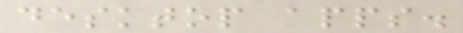desktop apps.
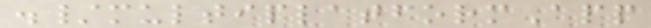./multiplatformApp
